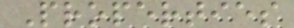Properties
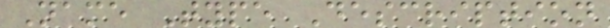Name Type Description
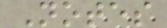Notes
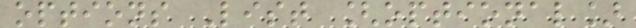options List [optional]
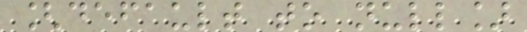[default to null]
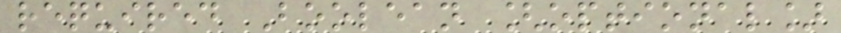required Boolean [optional]
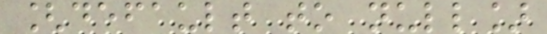[default to null]
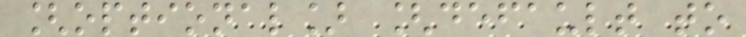[optional] [default to
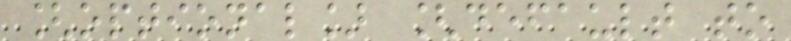[optional] [default to
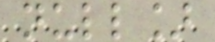null]
